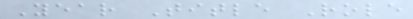Year Title Role
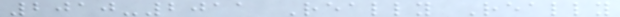2010-2011 Really Really
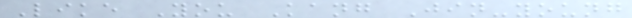Like You Kang Jin-young
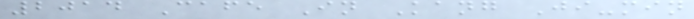2014 Cafe In Kang Ji-min
